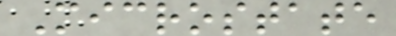Microstate
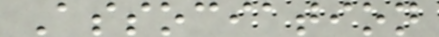Association
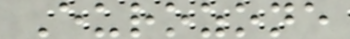Eurozone
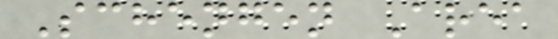Schengen Area
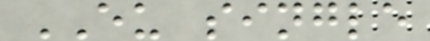EU single
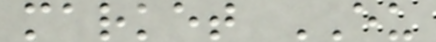market EU
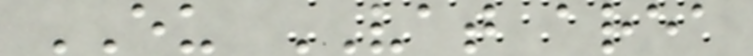EU VAT area
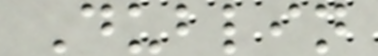Dublin
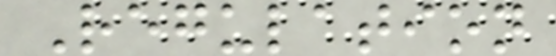Regulation
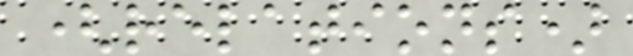(relations)
